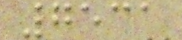7531
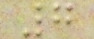7
